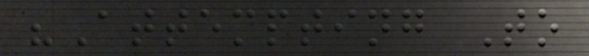"Attempting To
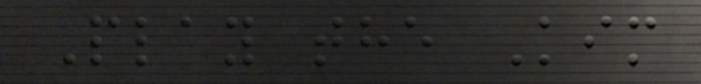Play the Kim
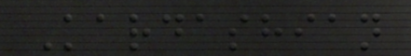Kardashian
